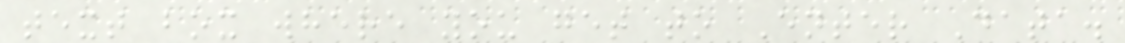text box where you get to Enter Data.
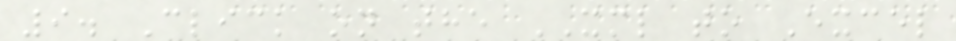9. Click on the XML to Excel
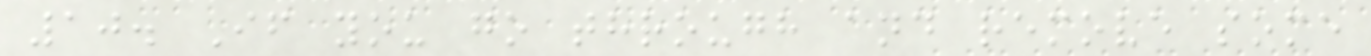10. If you go through and remove some
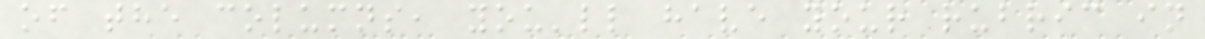of the columns, you'll have your rubric in
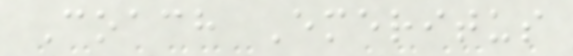Coach Emeritus
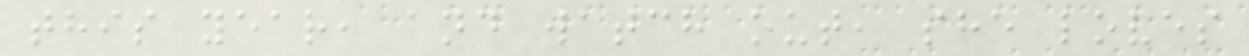this year, and watch out, she loves
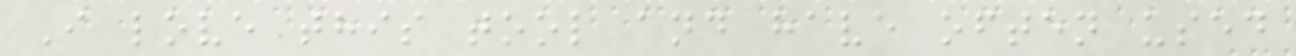I love this tool and have often used
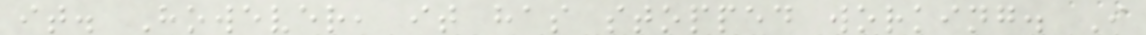it. However, it has stopped working. I
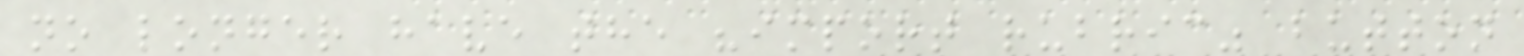no longer have the "import rubric" button
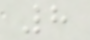8
